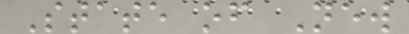State of New
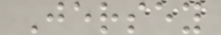Jersey
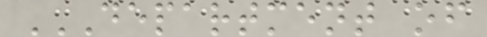DEPARTMENT OF
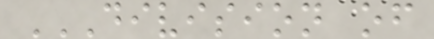DIVISION OF
